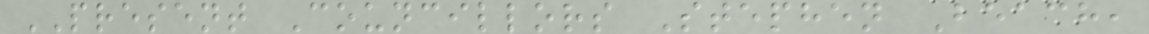PRESENT Councillors Stephen Beach,
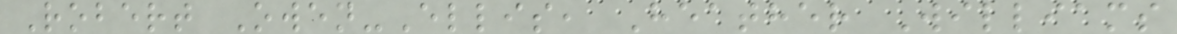Robert Owen-Ellis, Heather Williams
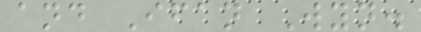and Ifan Wyn.
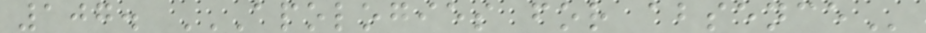107. APOLOGIES FOR ABSENCE
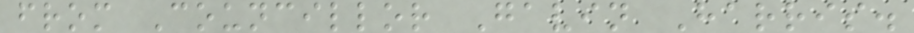from Councillor Gavin Harris.
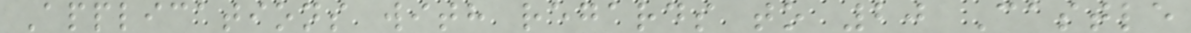Applications with regards to 20 Castle
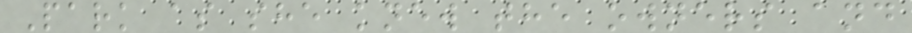Park as she knew the owners and
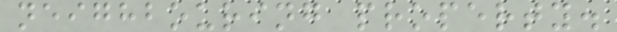neighbouring property.
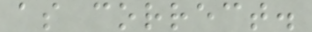as correct.
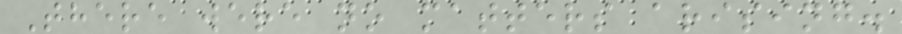There were no matters arising.
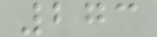273
